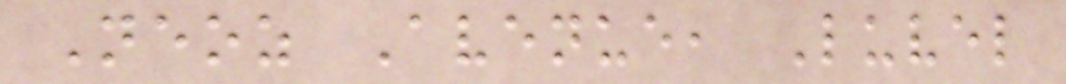Neoz Avenue, Luvel
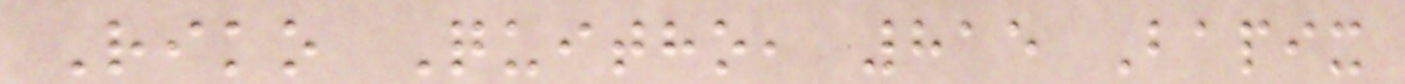Riko Quitho, 815 Bapix
